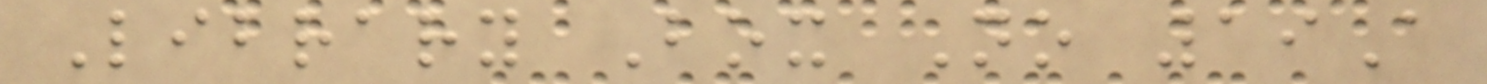Library Box No 19A
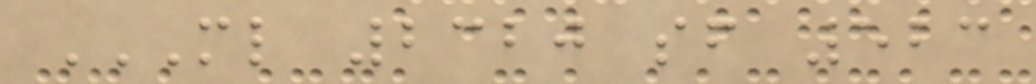ML 2320 SF 523
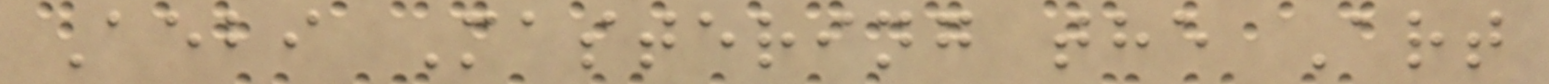Aebi Mastering the Art
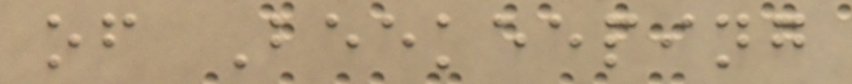of Beekeeping
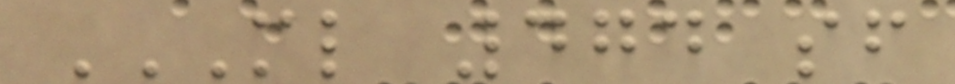ML 474 SF
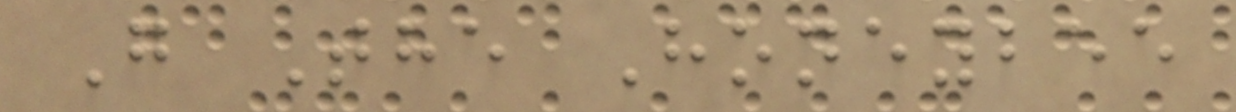G The Honeybee
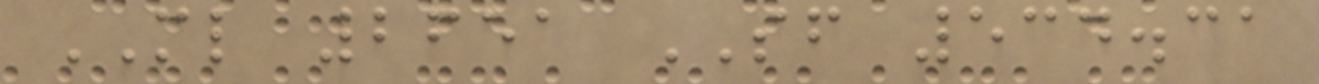ML 2651 SF 534.31
